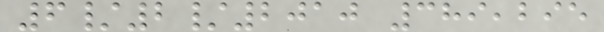6/2/2010 389,295
